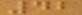42
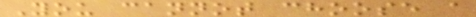You cannot choose a
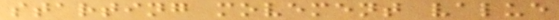starting movement value
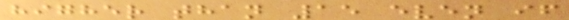higher than 15 even if
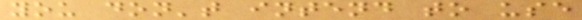you don't intend to use
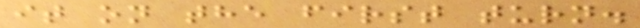it on the first turn.
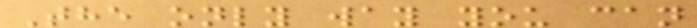The only way you can
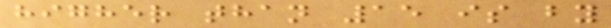higher than 15 is by
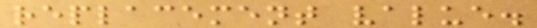replacement value.
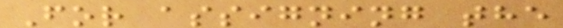For assigning the
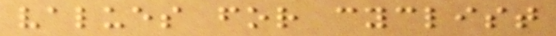values for cyclist
